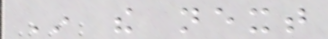In the next
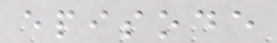episode
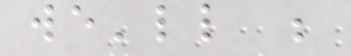we'll be
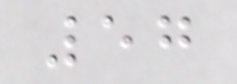57
